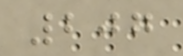207
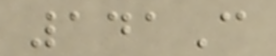141C
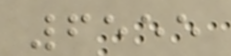6555
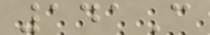141C
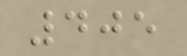405
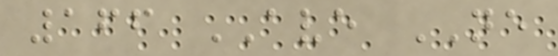166 AVE NE
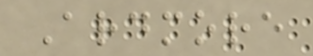Ardmore
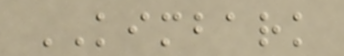KIMBARK
